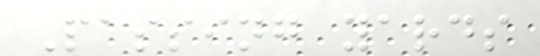Passing yards
